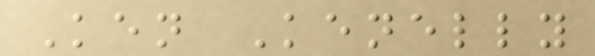Ken Kenelly
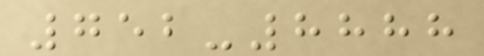752-8888
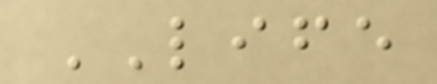LIFE
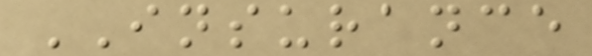INSURANCE
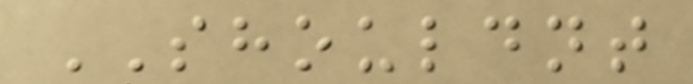SHOULDNT
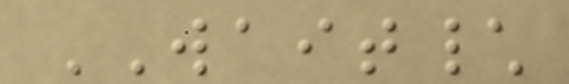WAIT\
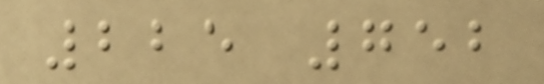225 752
